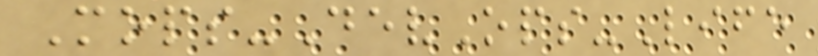Mops-DevOps-Life
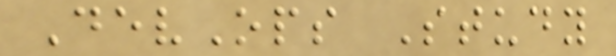DevOps Study
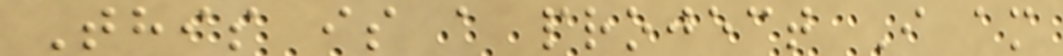This is a project I am
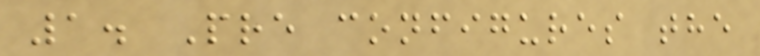1. Pre configures the
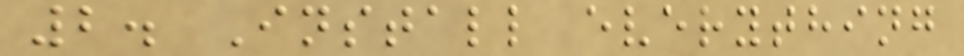2. Install everything
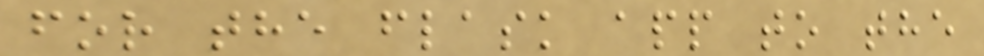for the flask app to the
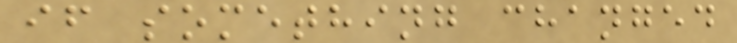if something changed
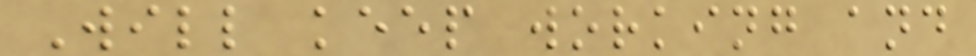Will keep working and
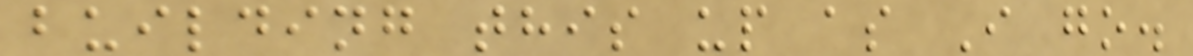building this up as I go.
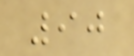90
